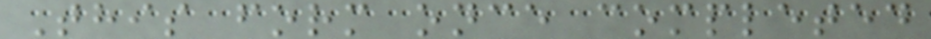This form once completed
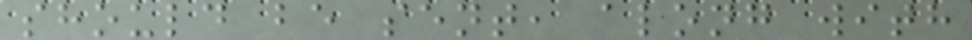should be sent, along with
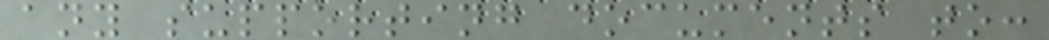any supporting documents to:
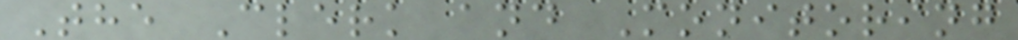The Clerk and Monitoring
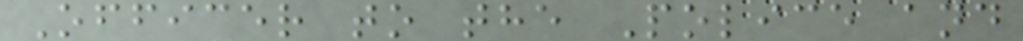Officer to the Police and
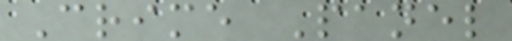Crime Panel
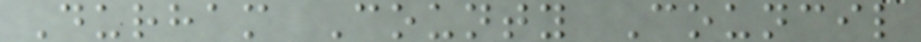Durham County Council
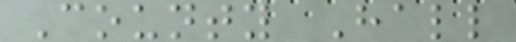County Hall
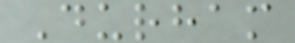Durham
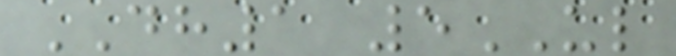DH1 5UL
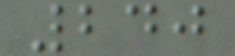240
